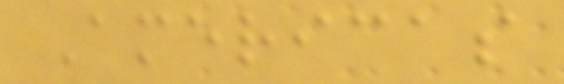Americas
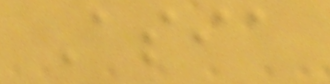Asia
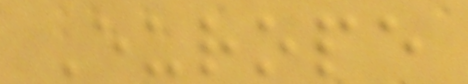Europe
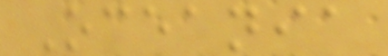Oceania
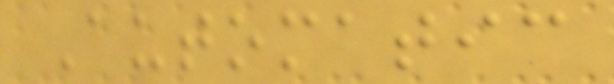Automatic
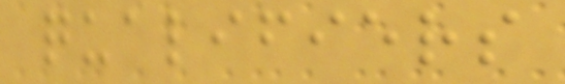qualifiers
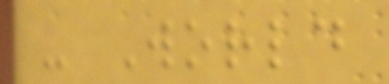- World
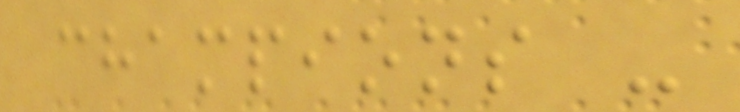champions -
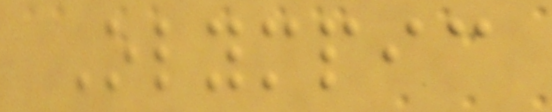Olympic
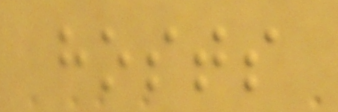hosts
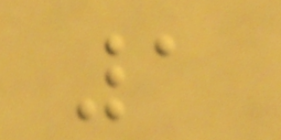1
